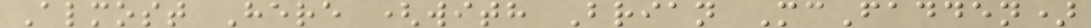Almost Here (with Brian McFadden)
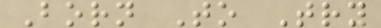Born To Try
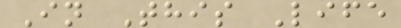In This Life
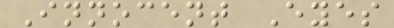Innocent Eyes
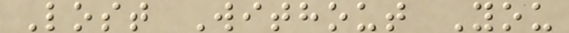Lost Without You
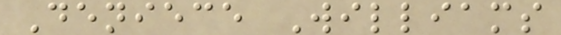Deniece Williams
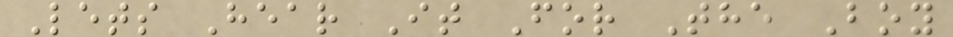Lets Hear It For The Boy
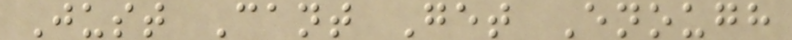Just Cant Get Enough
